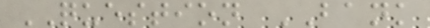QUESTION BANK
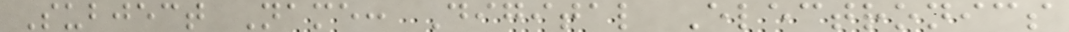Subject Name: Digital Electronics
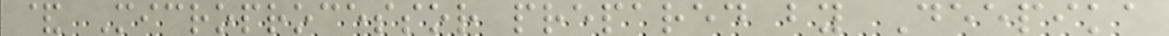& Microprocessor prepared by Deepika
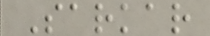Sarkar
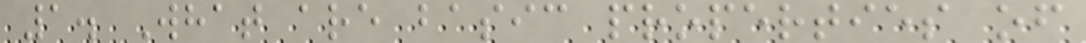1. What are basic properties of
